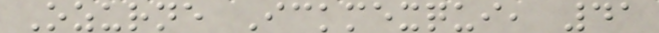Ozurne Ickmexqui, 41
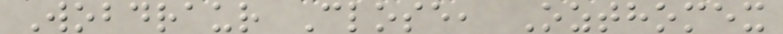Wobdraur Close, Ozthomex
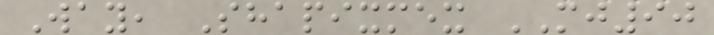Way, Shapixmex MJ90
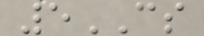5CS
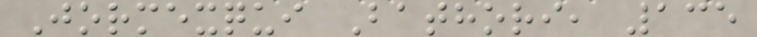Jormexqui Bathori, 135
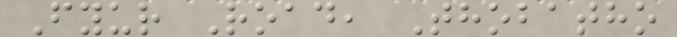Fyur Road, Thobatho
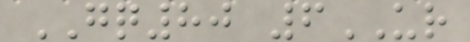GQ80 6UR
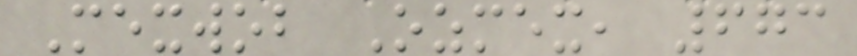Mexwob Ozmex, 673
